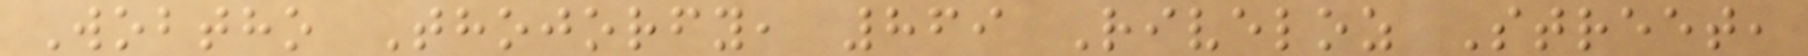Wobtho Thojorfy, 869 Riveloz Street,
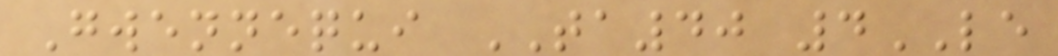Gwennequi TA40 4LE
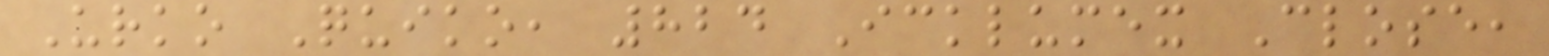Urko Quiko, 824 Icklumex Close,
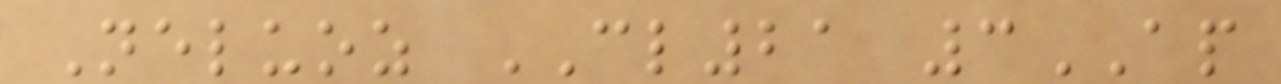Neluoz CL21 3AP
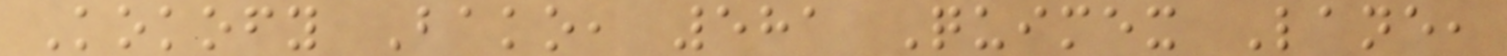Kokofy Bako, 581 Quimex Lane,
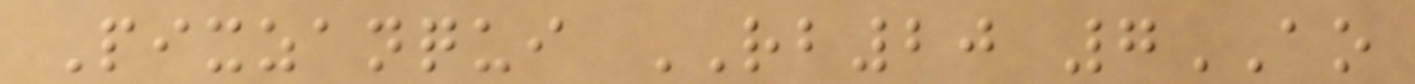Pixzanqui RB20 7AO
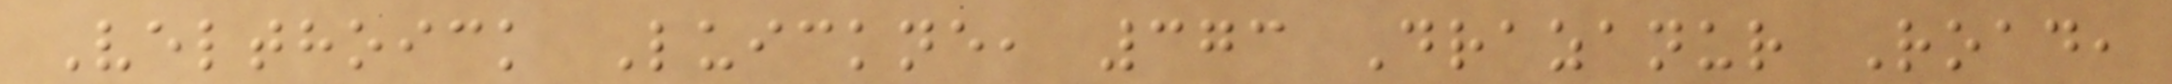Velthoick Luickne, 373 Drazanur Road,
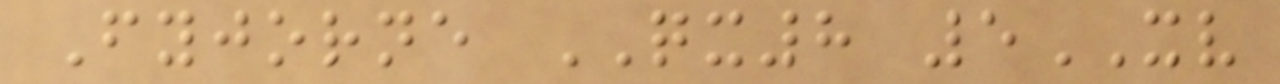Fyjorne QX8 5XV
